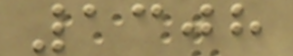1308
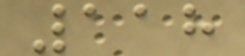118
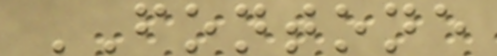FONTONE
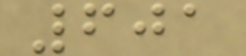601
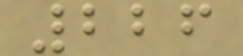226
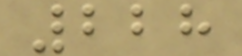228
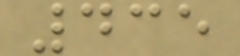435
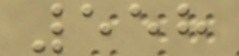558
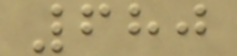680
